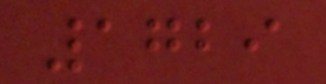1729
